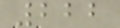222
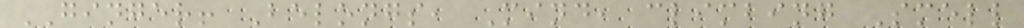GINGER! Belongs, Mind, climbing Smell
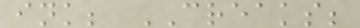ink; CREAKS;
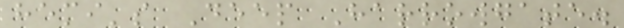hemi's Deep Harrowgate.
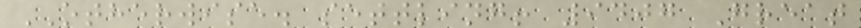OTHERWISE. settling! 9407 Great
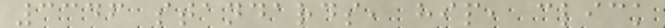3346 standards, hip, click
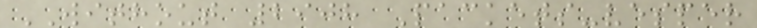WITHOUT 2908 Packets-vesper
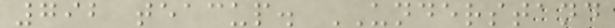792 teacup. UNDERSTAND
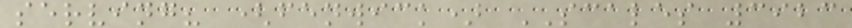serving? (fenwick) SCALES 3923
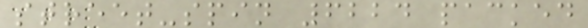street-spin 6224 packed
